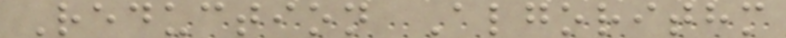Reduction Algorithm
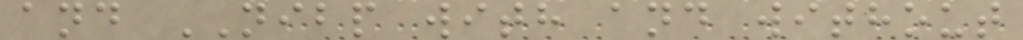and NIBP with and without
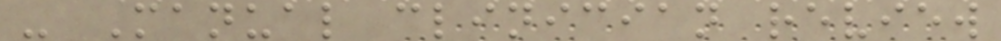- Manual clinician review
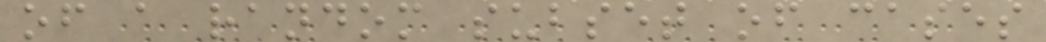of a random subset of cases
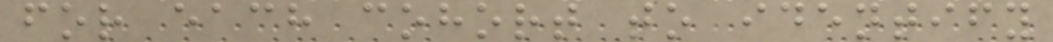for each cohort to identify
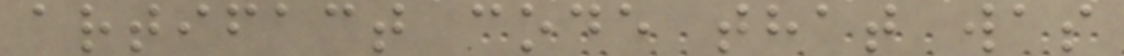artifact code that was
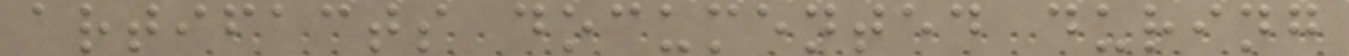artifacts documented during
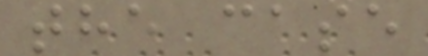the case
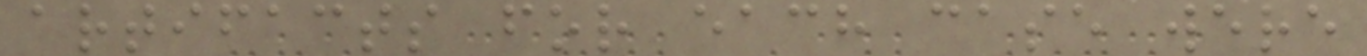artifacts for each case were
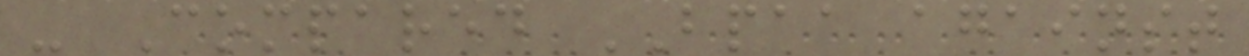- Compared BPAA against
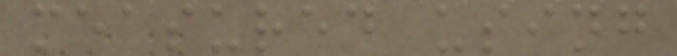measured using
